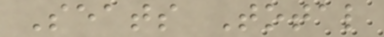Seats Total
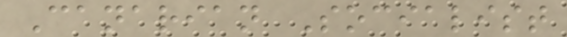Canarian Socialist
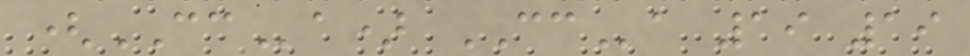(CCa) CCa 19 19
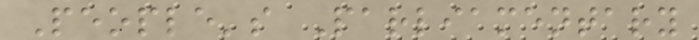People's Parliamentary
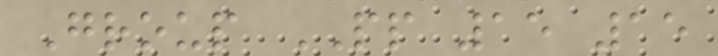Group PP 15 15
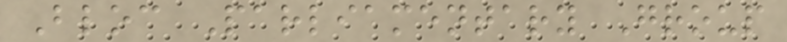Bloc Parliamentary Group
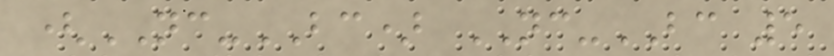(NC-BC) NC-BC 5
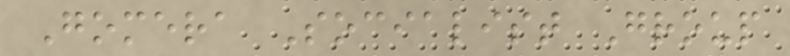Gomera Socialist Group
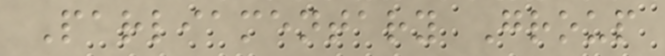Parliamentary Group
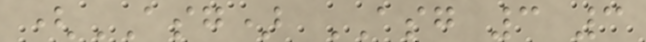(ASG) ASG 3 3
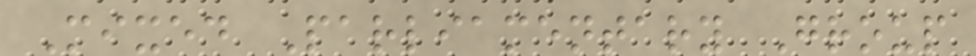Mixed Parliamentary Group
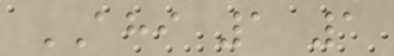AHI 1 1
